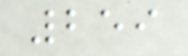259
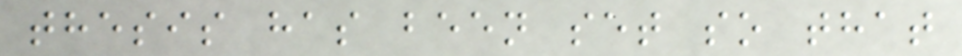thesis has been set so that
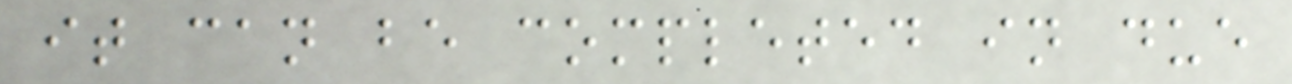it can be completed in due
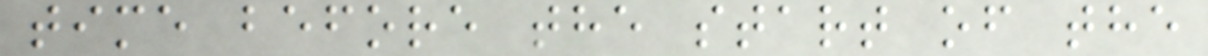time before the start of the
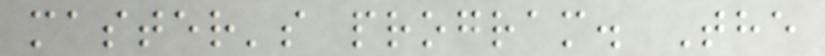master's program. The
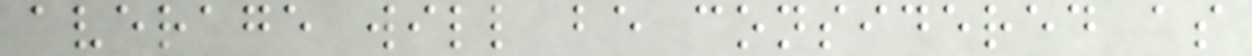average will be considered as
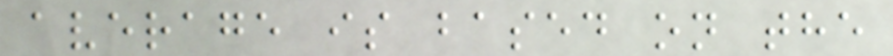average is based on the
